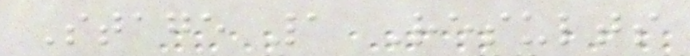Stage 1 Results
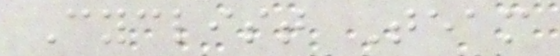Cyclist Team
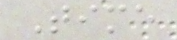Time
